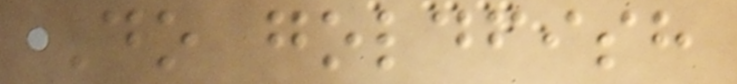Do goldfish
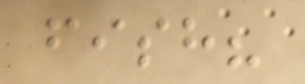fish?
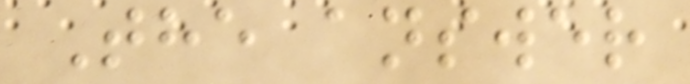The answer
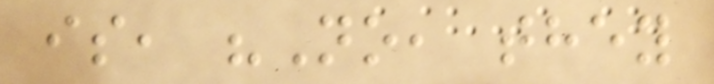is, "No, they
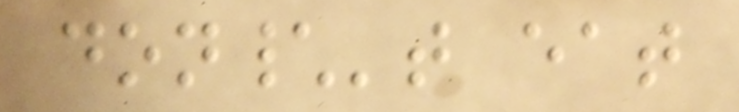don\'t eat
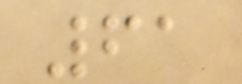61
